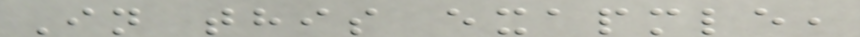In this exapmle,
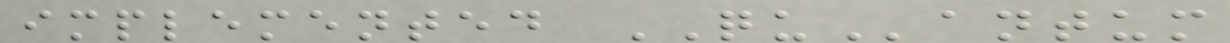implemented QUantum
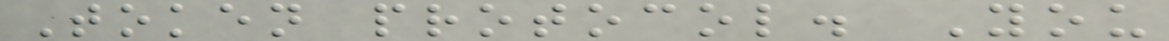Token protocol. You
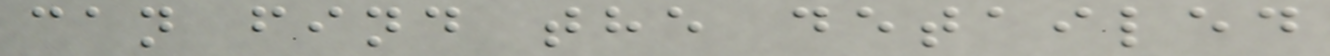can find the detailed
